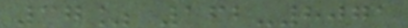37% 162-8071
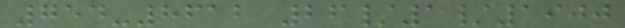754-8612 26/1/1900
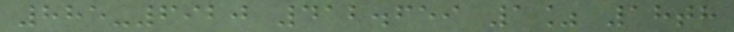885-6920 412.659 1% 18th
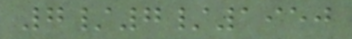7/7/1950
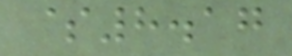$8.17
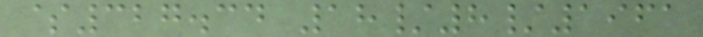$327.34 18/8/1961
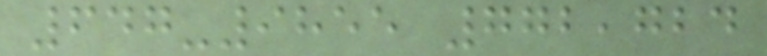647-9855 772,724
